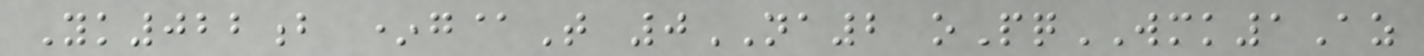Yk022b *g@T 0NA2 oPqWMK1Az
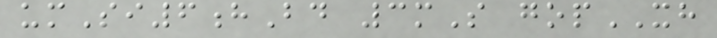umSi6hBd 3mS gopXH
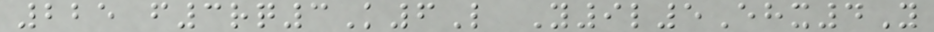225 f3rq3K6L Y9l5Ehx4Y
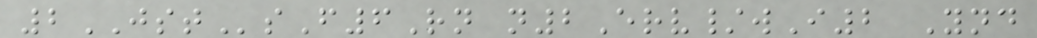2JSTsF6Rn n2Erv/wI2 Ynd
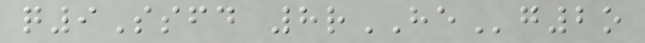q9Ssfd 8rHEg2o
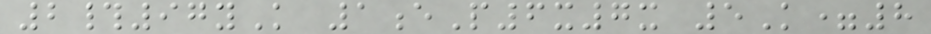2#97yK 1eP6x7x 5K=8
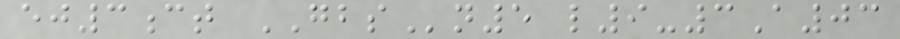ej3ct GBSn5 l9-3A03
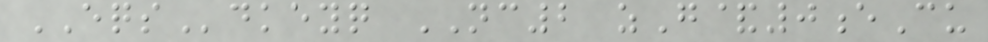EQSdkeyq NC2 zG&0eCu
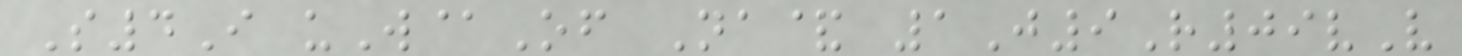S4I uW@Of Na& 1J9R09vV
